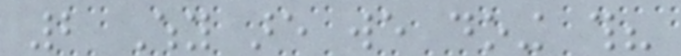2 Why are we doing this?
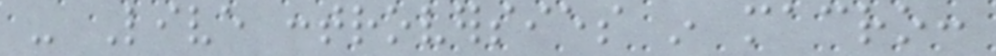- Live controversies in macro:
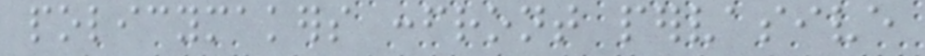policymakers confront pervasive
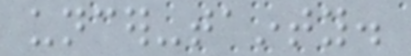uncer-tainty.
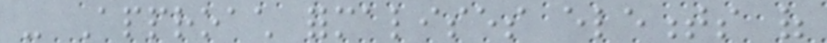- Approach formalises elements of
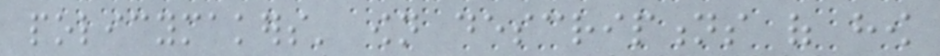policymakers' own descriptions of how
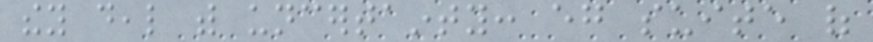they deal with uncertainty: eg suite of
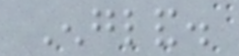England.
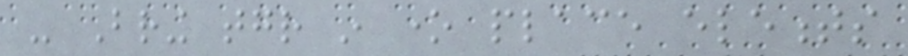- Bring together in one place elements
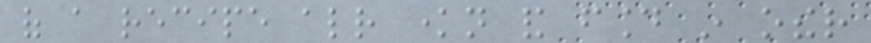of a recipe already known and found in other
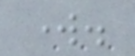work.
